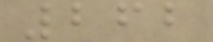262
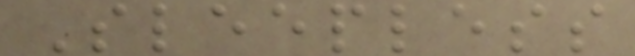Sleepless
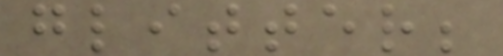glitter;
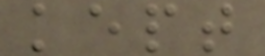kept
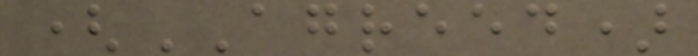(AGREED)
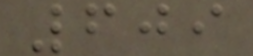609
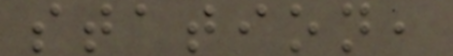station,
